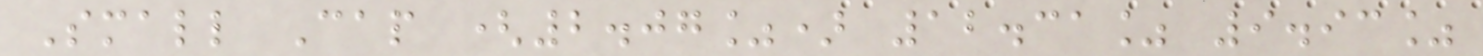Small Cap (2.07%) 12.31% 9.93%
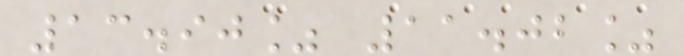13.90% 11.02%
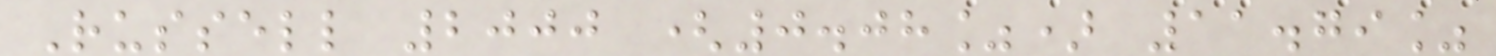Russell 2000 (0.08%) 11.79%
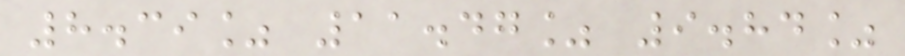8.39% 11.47% 9.84%
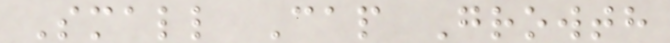Small Cap Growth
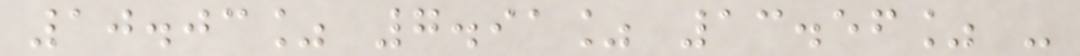10.03% 7.91% 13.56% -
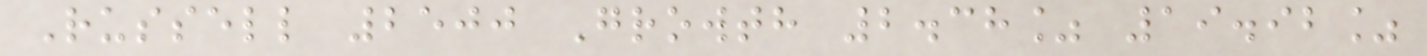Russell 2500 Growth 2.38% 19.92%
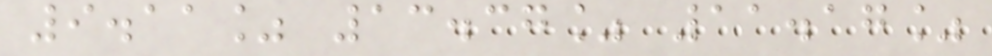9.11% 13.37% 11.17%
